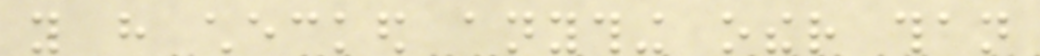you have checked anything other than
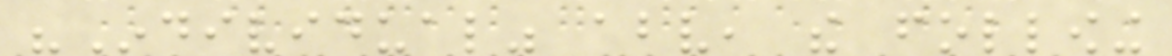"Individual" above, the following
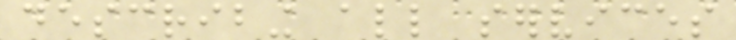describing all services
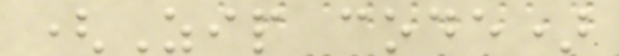(Zip code)
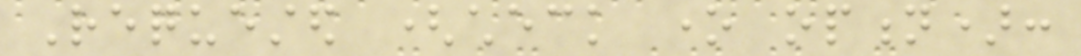Requested (check one option):
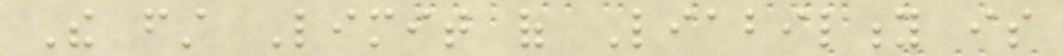The first Limit of Liability is
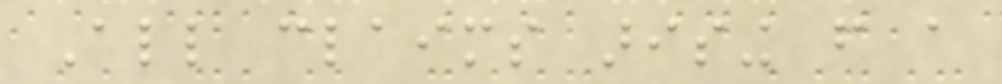All claims arising from a
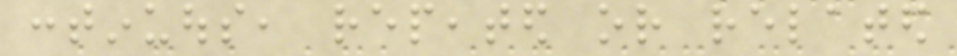continuous, repeated or related
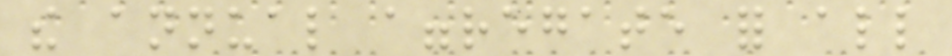the annual aggregate for all
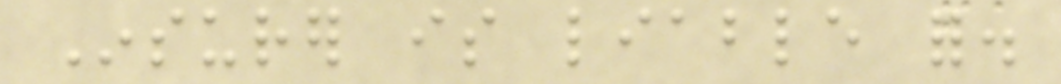Insurer is liable for.
